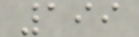199
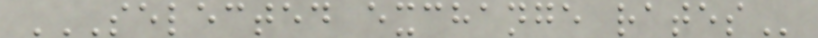SELECTED EXCHANGE RATES
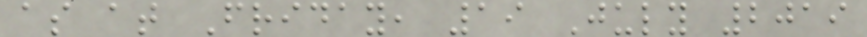as at Friday, 19 July 2019
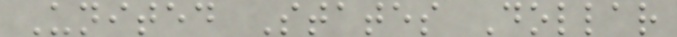United States Dollar
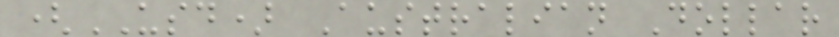(USD) Australian Dollar
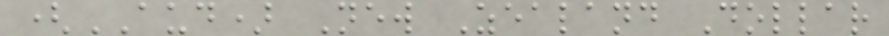(AUD) New Zealand Dollar
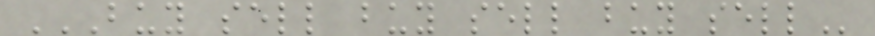BUY SELL BUY SELL BUY SELL
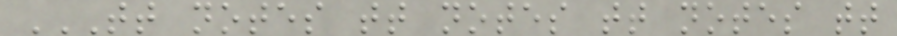TT NOTES TT NOTES TT NOTES TT
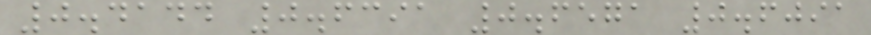0.4144 0.6391 0.6571 0.6091
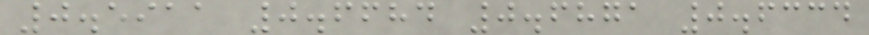0.5911 0.6684 0.6871 0.6334
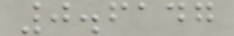0.6147
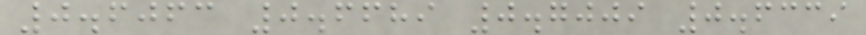0.6063 0.6689 0.7009 0.6339
